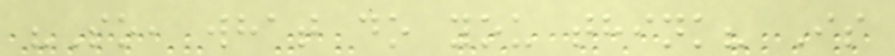"So, what do you think? Is
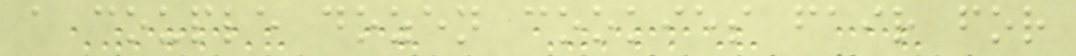a couple dozen cookies fair for
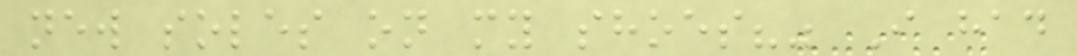new soles on my shoes?" I had
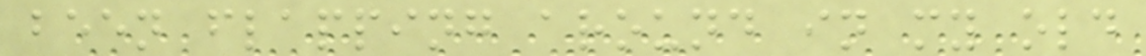been flapping around in my old
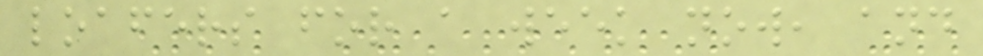loafers for a week now, and
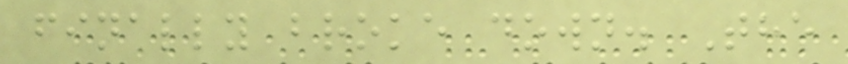finally broke down. The
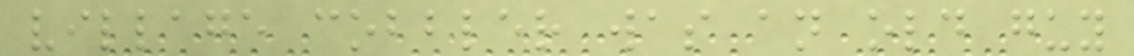village cobbler was an old guy
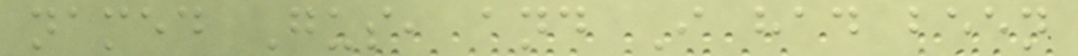named Gus, and I had been
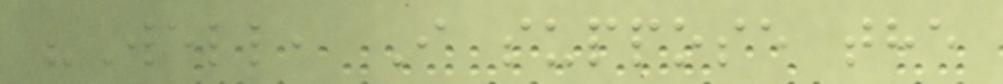"Well, I suppose the
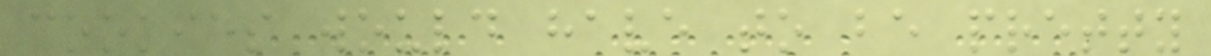cookies would have to be pretty
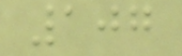107
